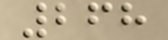268
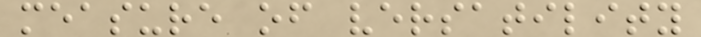measure of versatility
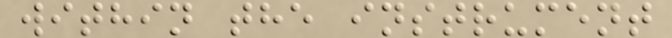within the instrument
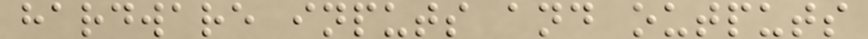hardware inputs and outputs
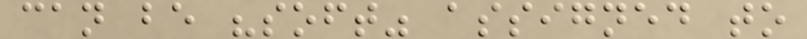can be "soft" assigned to
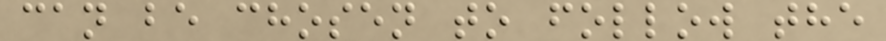can be chosen to follow the
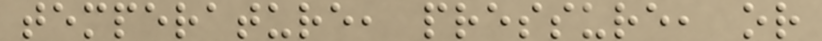temperature, pressure, or
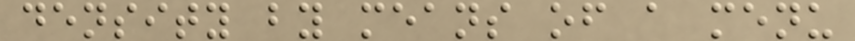density by means of a menu
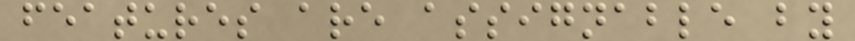features are assignable by
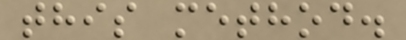this method.
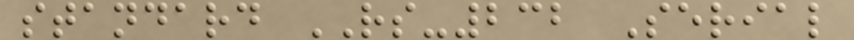standard RS-232 Serial
